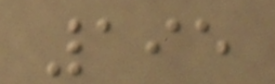195
